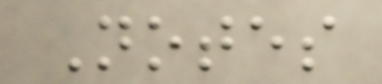Notes
